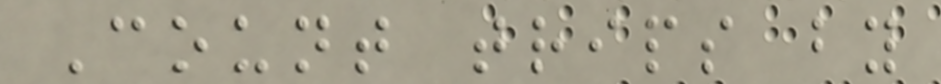Count trips by
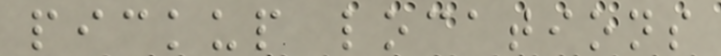pickup locations
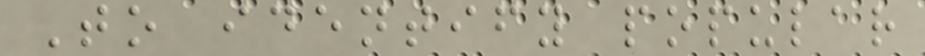To identify popular
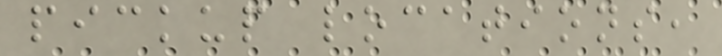pickup locations,
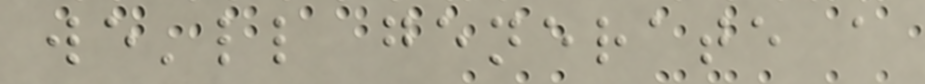we'll generate a
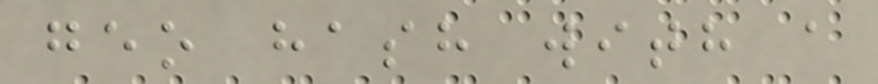geo hash with a
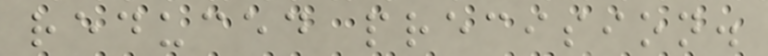reduced precision.
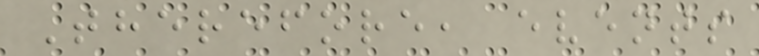Therefore, events
